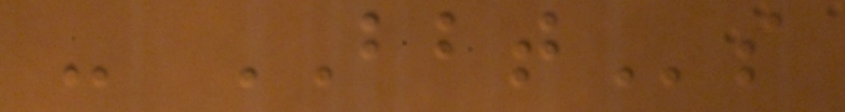- BBTs
